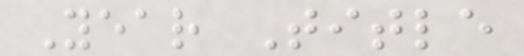Year Title
